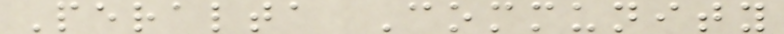Peralta Community
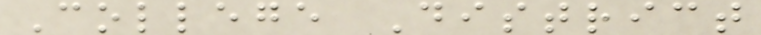College District
